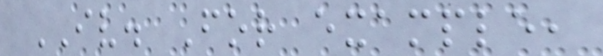IV. For example,
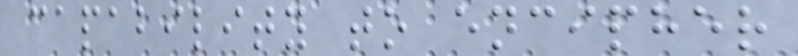capability to encipher
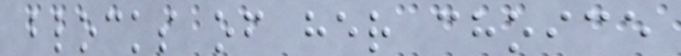blocks of her choice
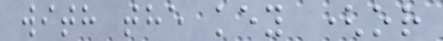with the key (or
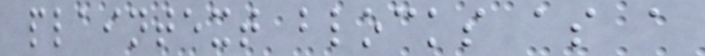plaintext blocks as a
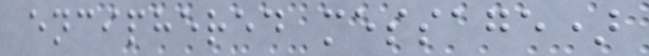enciphered message)
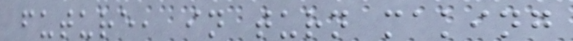future, in turn making
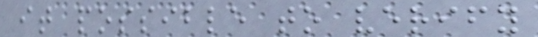it possible to verify
